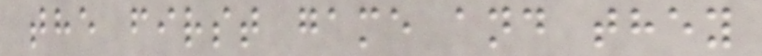the first game and they
